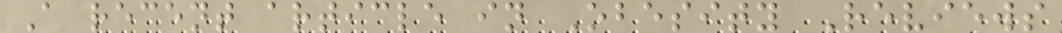A recent article in Obesity Reviews
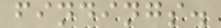findings.
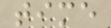time
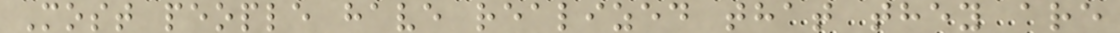Most people have realized that they are
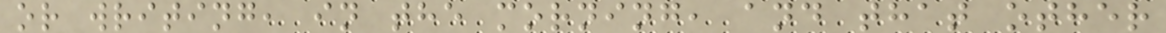or writing, in the morning, and that other
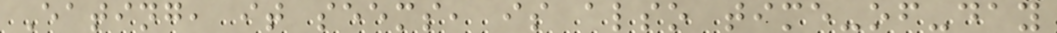Eating, it seems, is also time-of-day
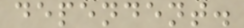dependent.
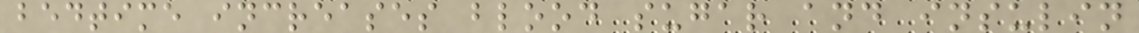bedtime increases blood sugar and insulin
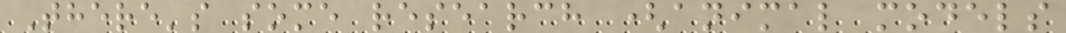There's some research (animal models
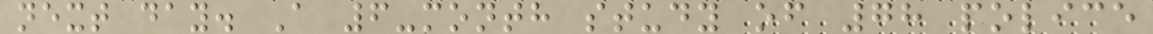next day. A 6-month study of 78 police
